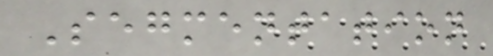Segmentation
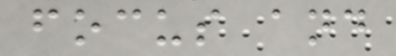focus and
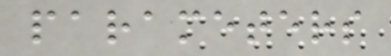parameters
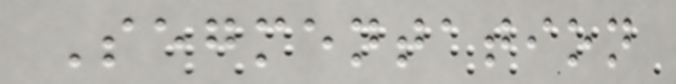Segmentation
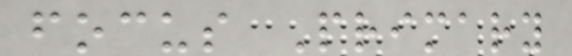focus Primary
